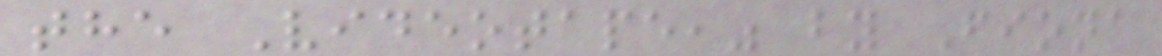the Videotape," by Fiona
